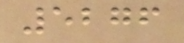5276
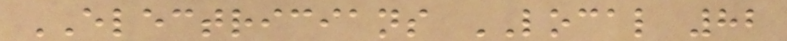ELECTRICIANS LOCAL 82
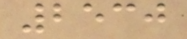2530
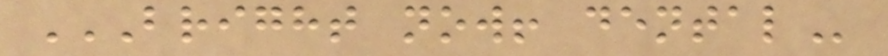BRIGHT NOW! DENTAL
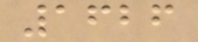1626
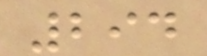294
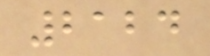2124
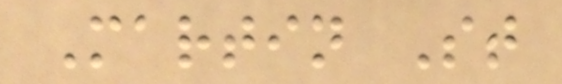Martin St
